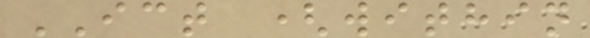ICT (within
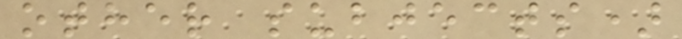other subjects)
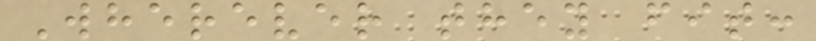Wherever they fit:
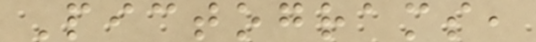Pictograms,
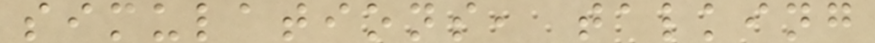simulations, talking
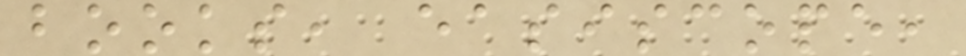books, easiscope,
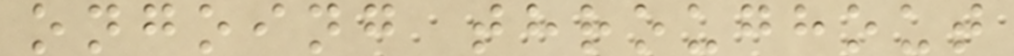ongoing throughout
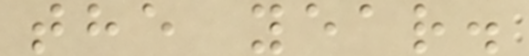the year.
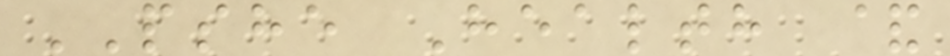PSHE Health &
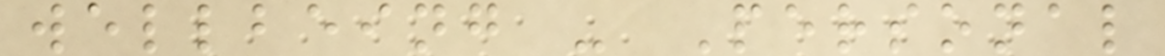wellbeing - Personal
